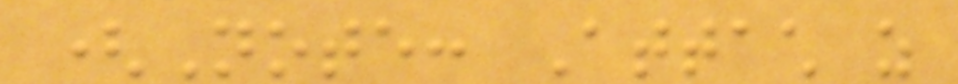(Note: Attach as
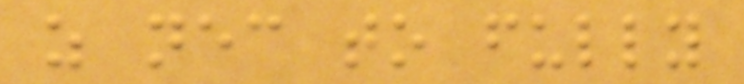as necessary to fully
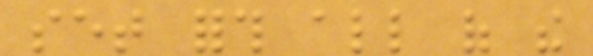set forth all of the
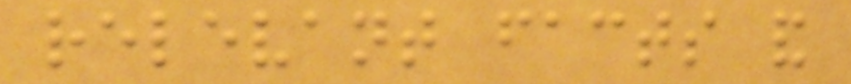relevant facts and
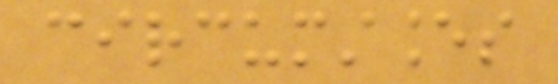circumstances
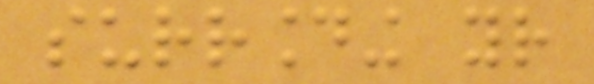surrounding your
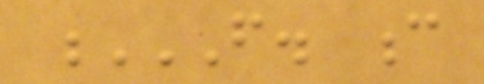F. C
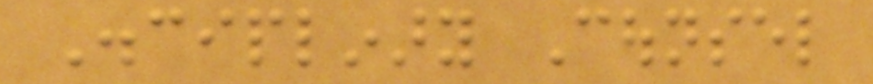Disciplinary Counsel
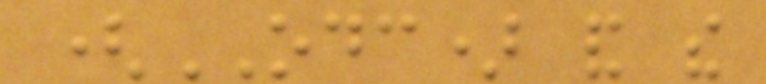(ODC) and the
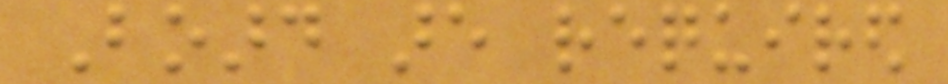Board are required
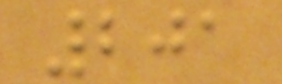201
